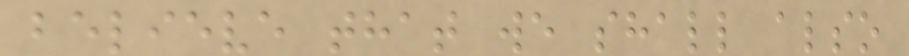believe that we shall also
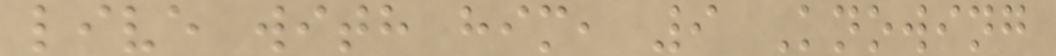live with him, 9 Knowing
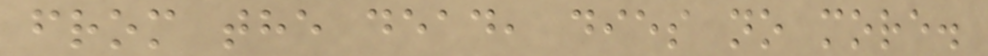from the dead, dies no more.
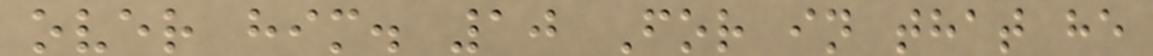over him. 10 For in that he
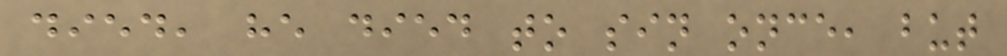died, he died to sin once, but
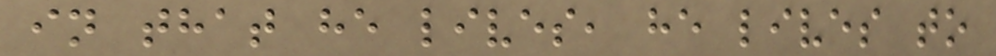in that he lives, he lives to
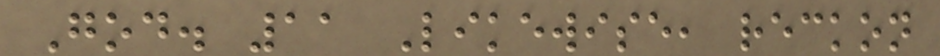God. 11 Likewise, reckon
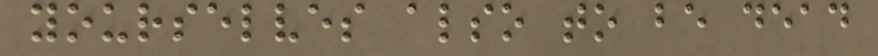yourselves also to be dead
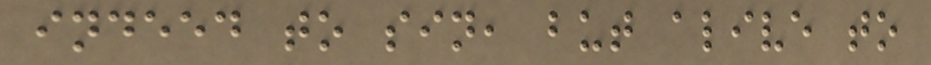indeed to sin, but alive to
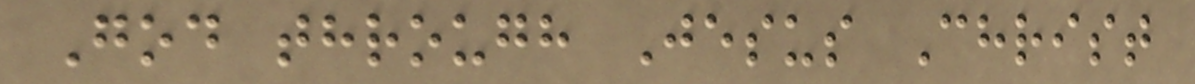God through Jesus Christ
